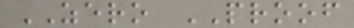ZERO PROOF
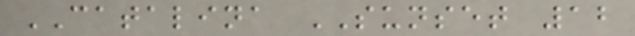CATALINA SUNSET 12
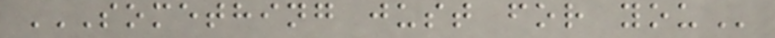SOMETHING JUST FOR YOU
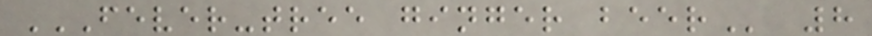FEVER-TREE GINGER BEER 8
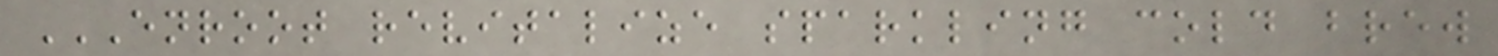ENROOT REVITALIZE SPARKLING COLD BREW
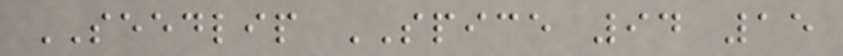SEEDLIP SPICE 94 15
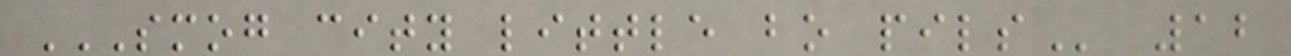SMOG CITY LITTLE BO PILS 12
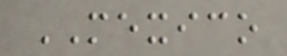MEXICO
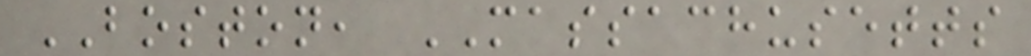BOSTON, MASSACHUSETTS
